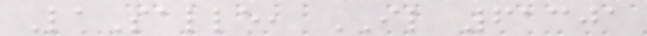LaSalle, IL 61301
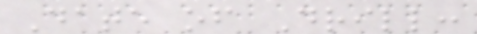Date of Drill:
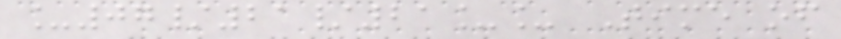_07/21/21__ Time of
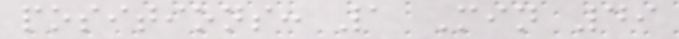positions: 1 Min 49
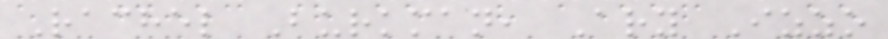Rachel Burkman, Ary Izzo
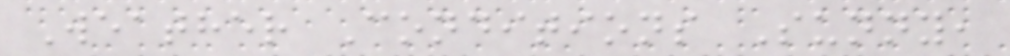Weather Conditions Sunny,
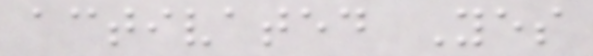activated Yes
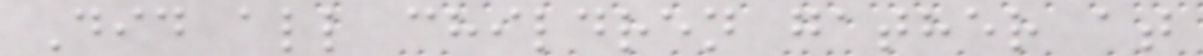Did all children gather at
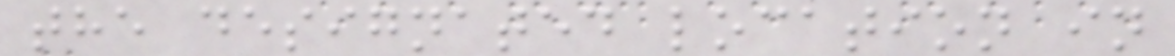the designated location in
